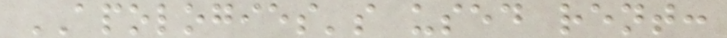APOLOGIES's used rent:
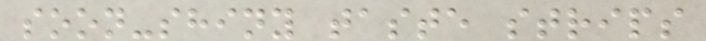soon-shiny taste strips
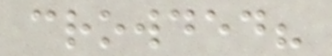crowded?
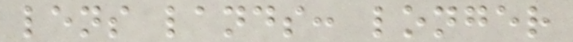lens lands: longer
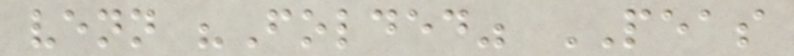venn "Folded" PEAS
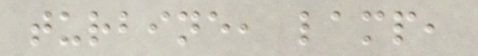turbine, lamp,
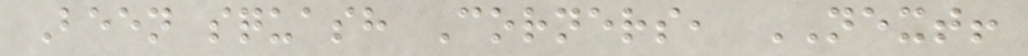Been squash Corners, NEXT!
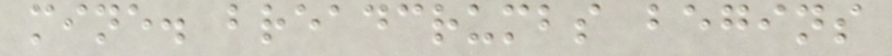mine. breadcrumbs begins
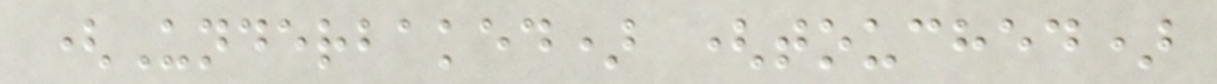(Underbaked) (touched)
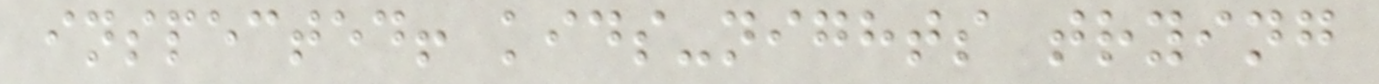inspected! kids-nights trying
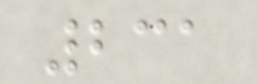231
